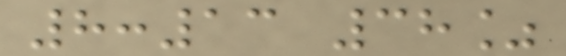8:13 38%
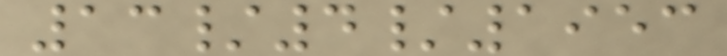13/4/1953
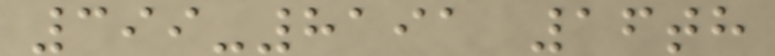399-8191 16th
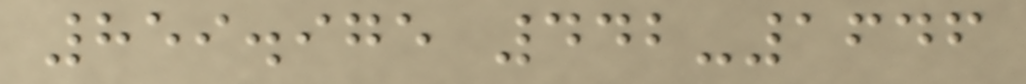859.975 442-1646
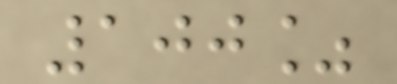100%
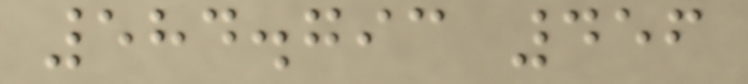584.793 456
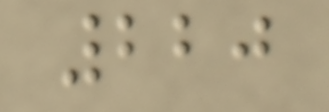220
